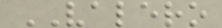VALERO
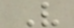V
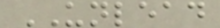UNLEAD
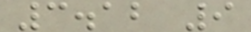3.12 9
